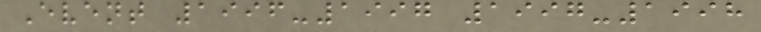Event 1996-1997 1997-1998
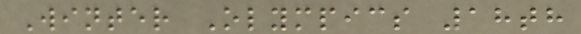Winter Olympics 18th
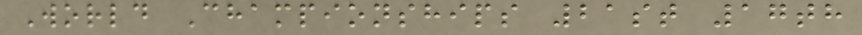World Championships 21st 17th
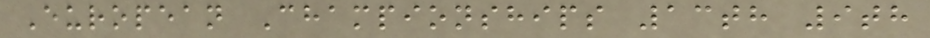European Championships 13th 9th
